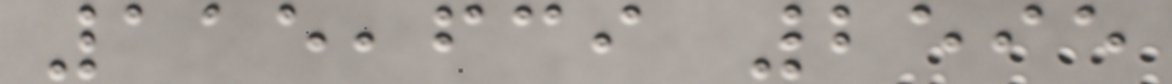115,639 2595
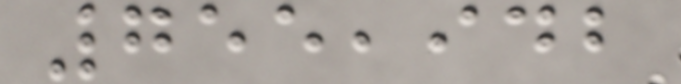755,942
